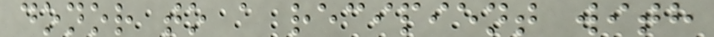donor to a recipient with
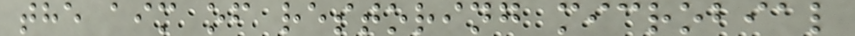the aim of restoring microbial
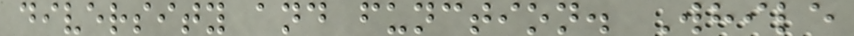diversity and function. While
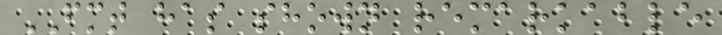FMT has shown remarkable
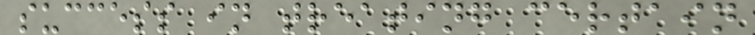success in treating certain
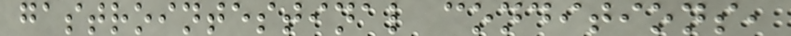gastrointestinal conditions,
